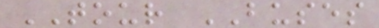TOUR BUSES
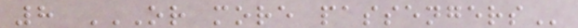8 OR MORE PASSENGERS
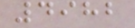4982
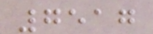7517
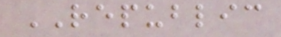REPUBLIC
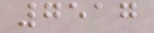7517
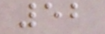52
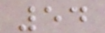54
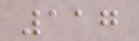117
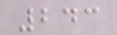243
